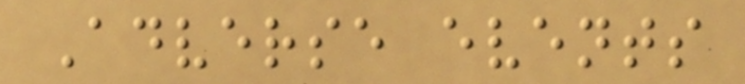Adverse events
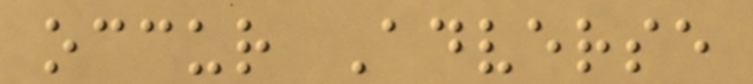occur Adverse
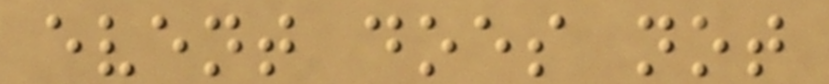event does not
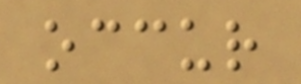occur
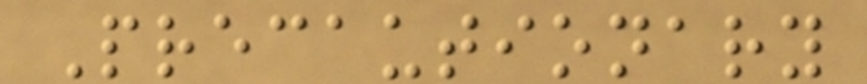Precautionary
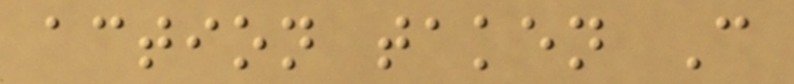action taken C
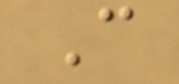C
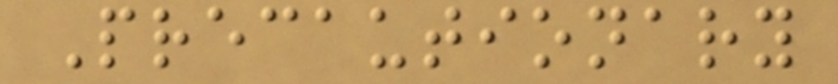Precautionary
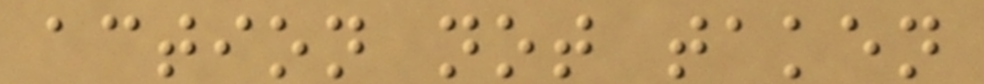action not taken
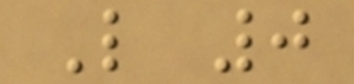L 0
